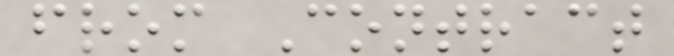from Contract
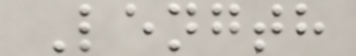Length
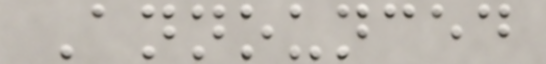Announced
